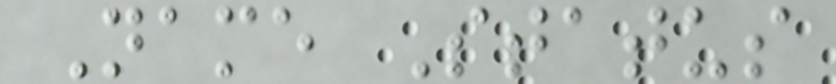Name Status
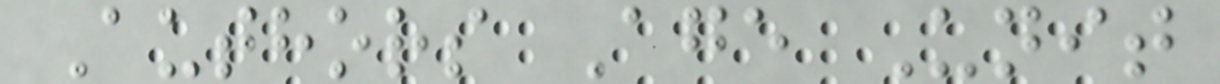Authors Age Unit
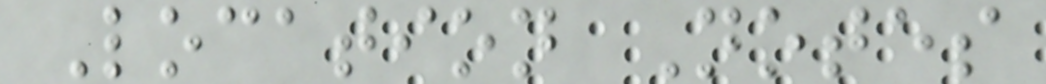Location Notes
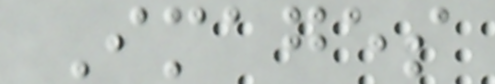Images
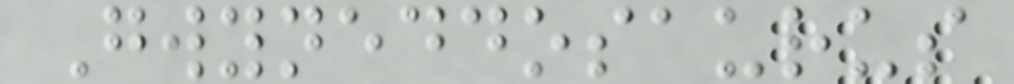Gwyneddosaurus
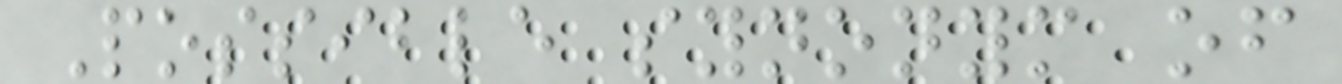Possible synonym of
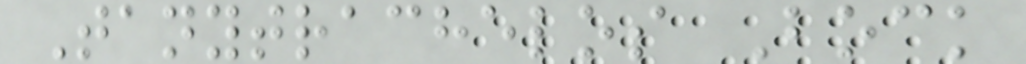Tanytrachelos Bock
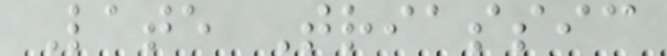Late Triassic
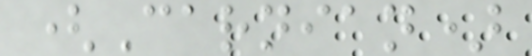(Carnian)
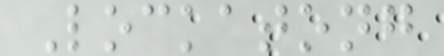Lockatong
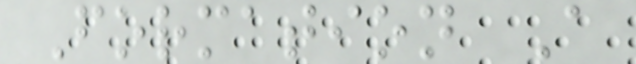Formation A
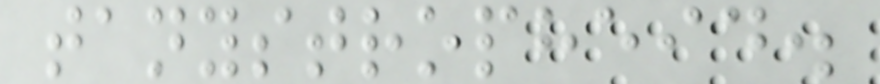tanystropheid.
